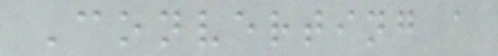Converting a
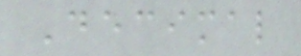Decimal
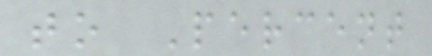to Percent
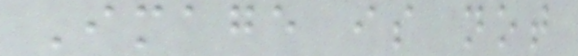Image is not
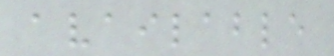available
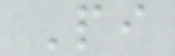Pi
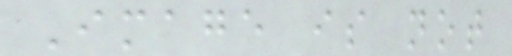Image is not
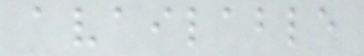available
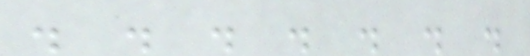. . . . . . .
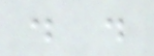. .
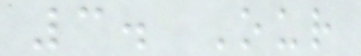3. Our
